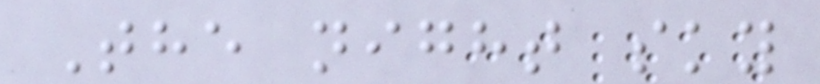The night sky
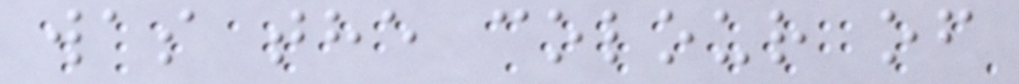was the colour of
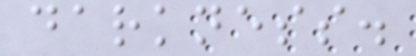darkness.
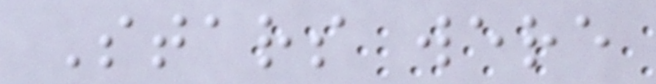Stars were
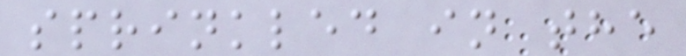sprinkled in the
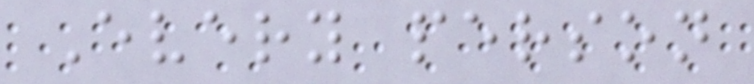Every person
